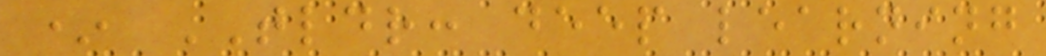* TLDR: deep learning
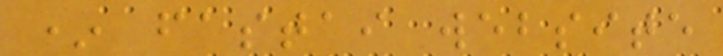* fastai website
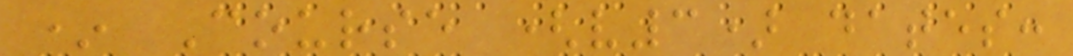* Course (v3) dates:
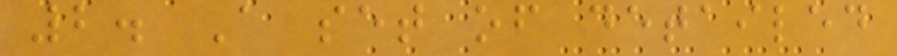2. A set of detailed
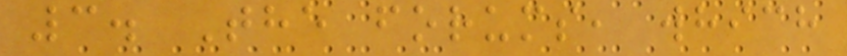3. The forums, which
